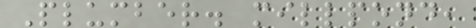Plumber. millpond,
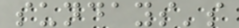sundays's
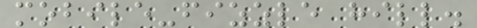mobile-fizzle hill.
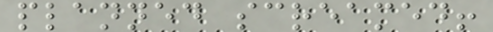planned screamed!
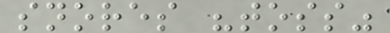snores "toss"
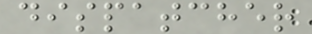dispatcher
